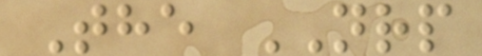The NRP
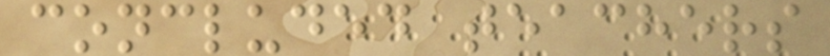concluded teachers
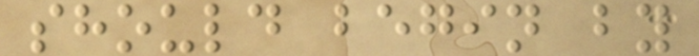should begin by
